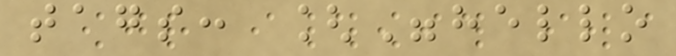tags: ["hello
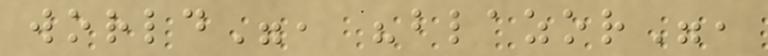world", "blazor",
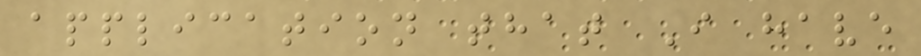application that I have
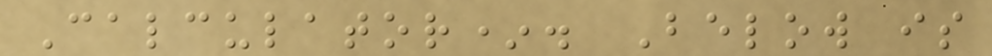Calculator*. Below is
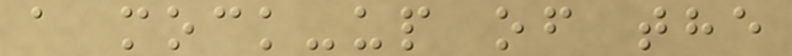a mock-up of the
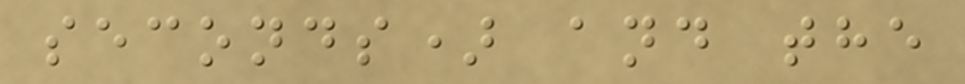seconds) and the
